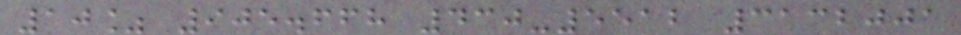10% 905.668 430-5512 3132001
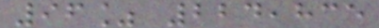96% 224,835
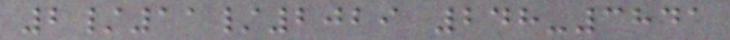2/11/2029 248-3841
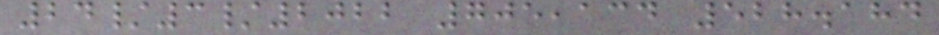24/3/2022 705,134 528.184
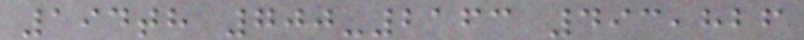194th 700-2163 493,826
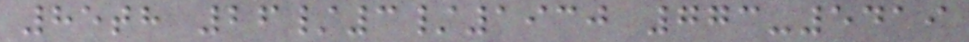85th 26/3/1930 773-5419
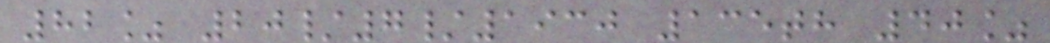82% 20/7/1930 135th 40%
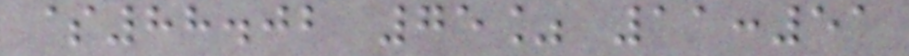$88.02 75% 11:51
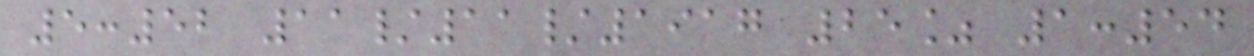5:52 11/11/1917 25% 1:54
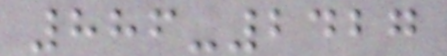886-2427
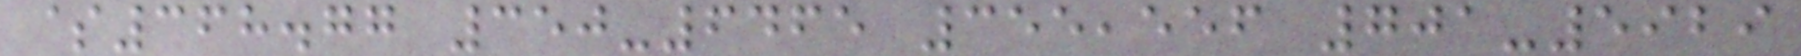$368.77 350-6465 355,556 701-5929
